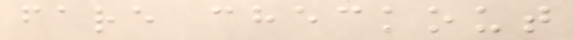fare checkout
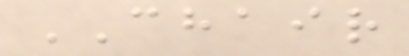CHAIR
